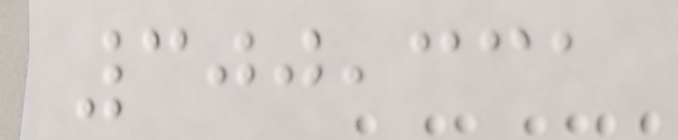300,331
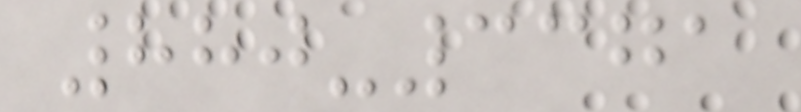880-3371
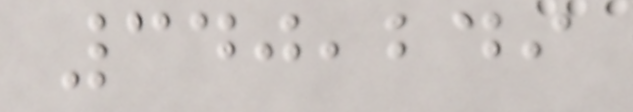340,249
